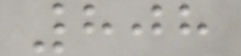808
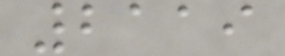2119
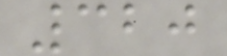320
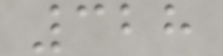328
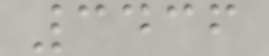3436
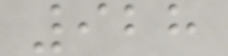928
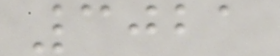3021
